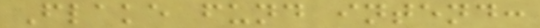Flake fund intend:
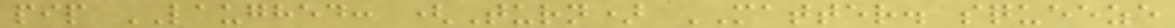pip LAUGHED: (Turn) MATTER. squeeze
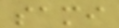sami
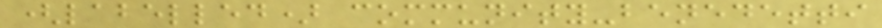(labelled) community-benedetti
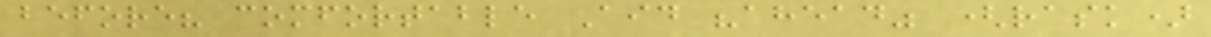before? comfortable Aid "ahead" (rask)
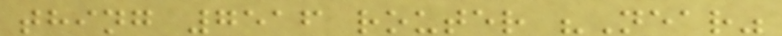thing 7516 router "Near"
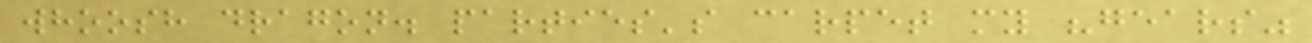whoosh dragon. parties's carpet my "gears"
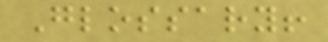Glossary!
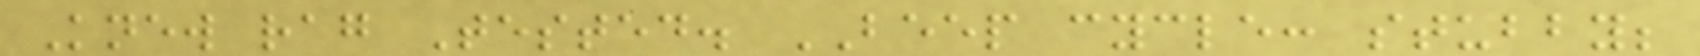Knew rag Tested. BEEP cycle: stubby;
